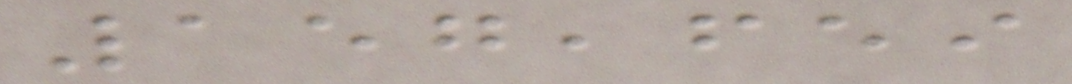157,659
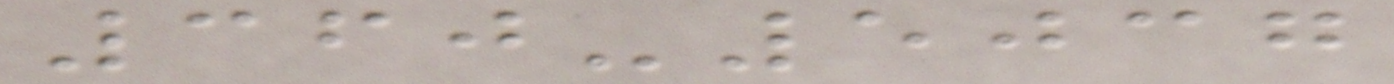360-5037
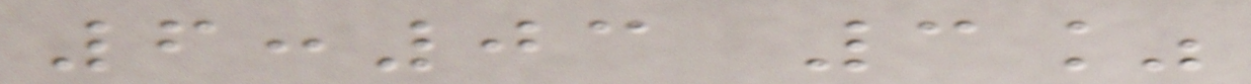6:03 3%
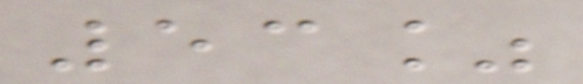53%
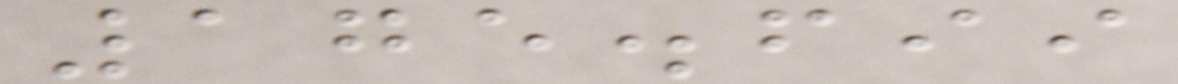175.699
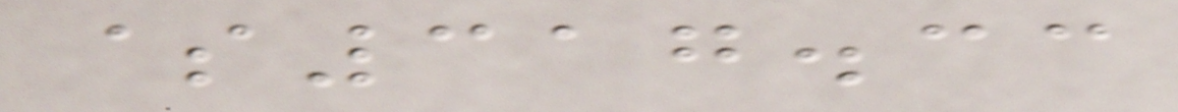$317.33
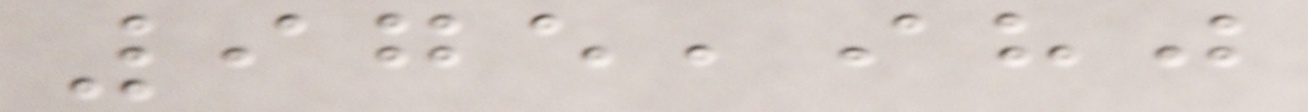975,980
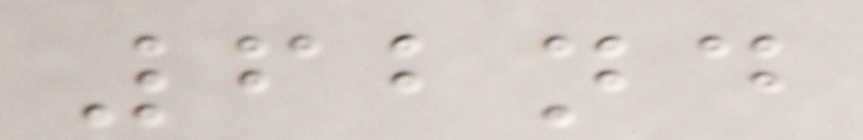62nd
